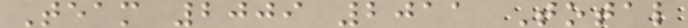Team 2009 2011 Total
